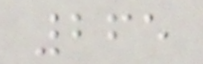265
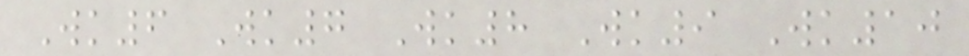Wk6 Wk7 Wk8 Wk9 Wk10
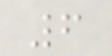6
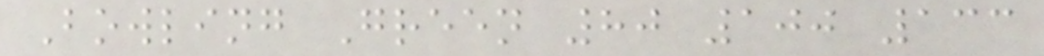Bowling Green 80 100 133
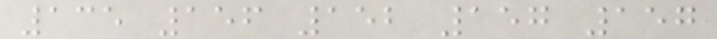135 156 152 157 157
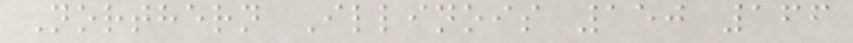Northern Illinois 150 166
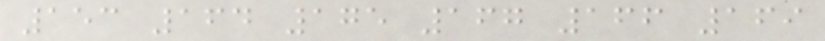153 164 175 167 166 169
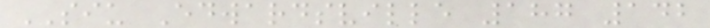SIU Edwardsville 187 142
